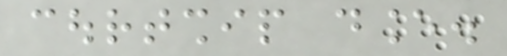courtship dance.
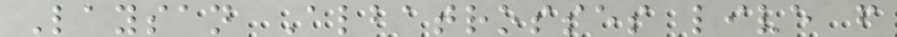Laysan Albatrosses live from
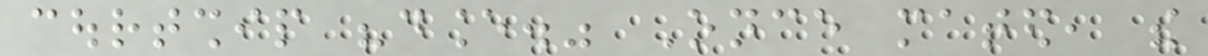courtship "dance." Once mated, the
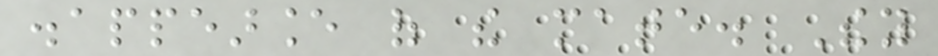disappearance of the mate. They
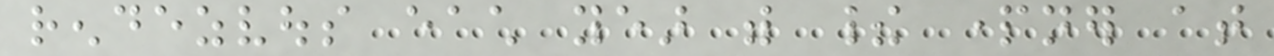rendezvous each year with their partner at
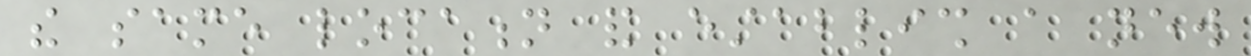the same location and establish a new
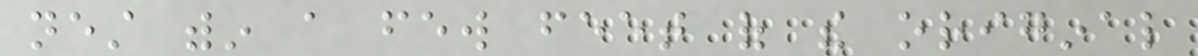nest within a few feet of the original
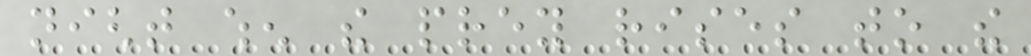night when the prey rises to the
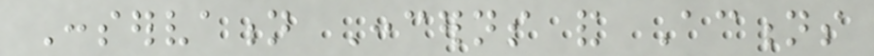Conservation Concerns and Actions
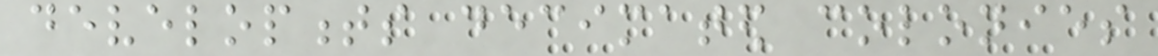developments decimated colonies
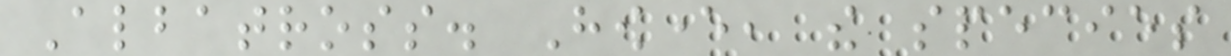Albatross. However, the species
